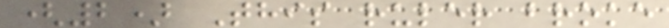(2) This ruler broke
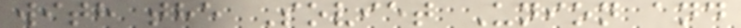with the Soviet Union and
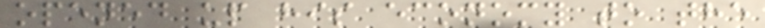opened up his economy to the
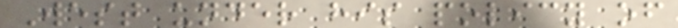West under his policy of
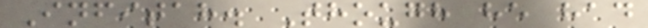Infitah. Though he had
